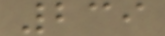239
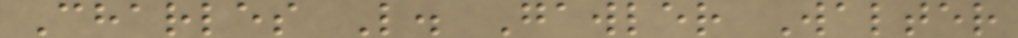Charles L. Gawler Walter
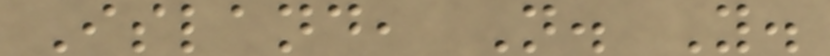Island, N. Y.
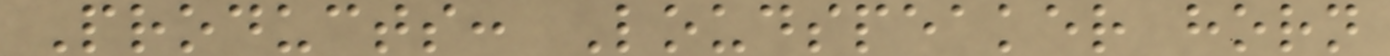Products: Loudspeaker horn
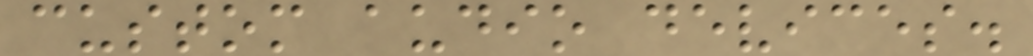custom audio devices.
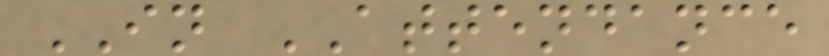IN ATTENDANCE
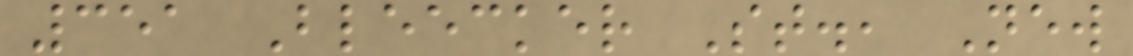351 Bleecker St., New
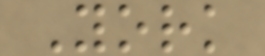York
